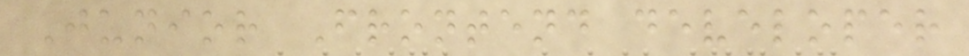Junior Frontend developer
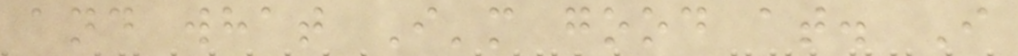and what I'm good at. I
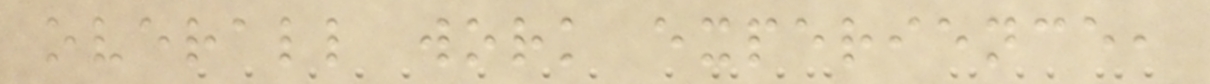overall work experience,
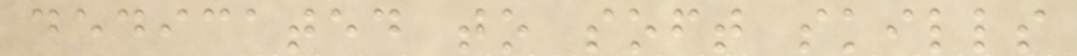dedicated to soft skills
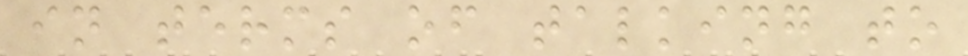in terms of talking to
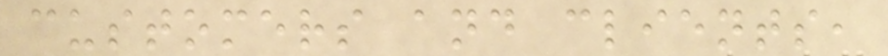customers and clients,
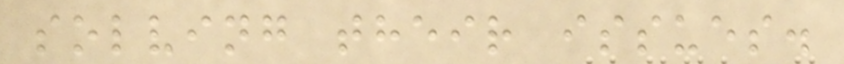solving their issues.
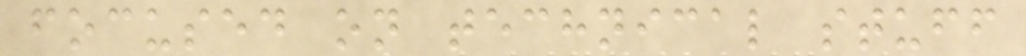focused on technical stuff
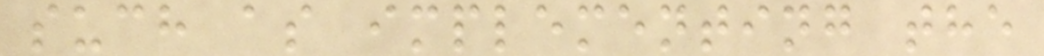such as implementing the
